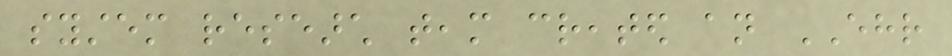system research team created an EHR
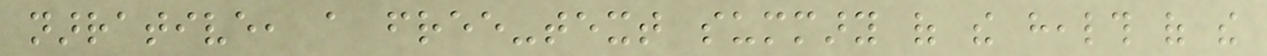narrative, a free-text summary of the health of the
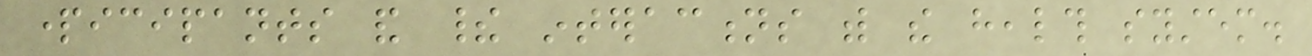participants and their interactions with the health system.
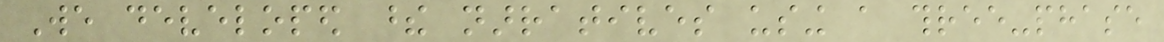We developed these narratives using a three-phase
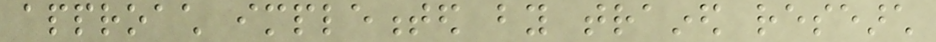approach implemented by trained research
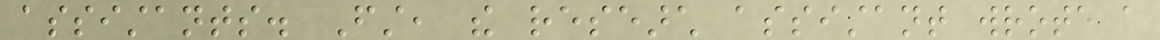assistants. First, the research assistant wrote a
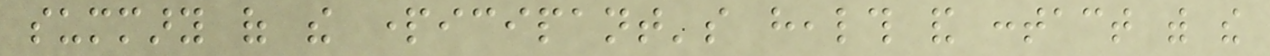summary of the participant's health and contact with the
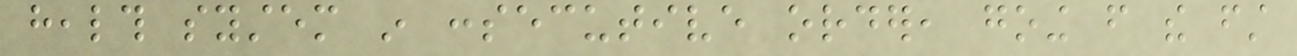health system in consecutive order, going from the first
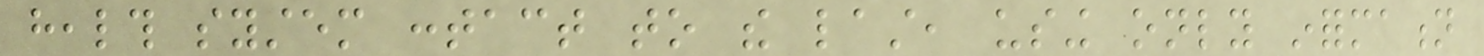health system contact to the last, using only information
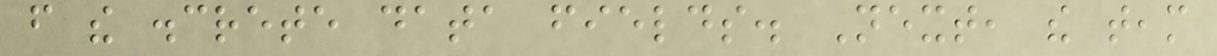from the discrete data fields. Next, the team
